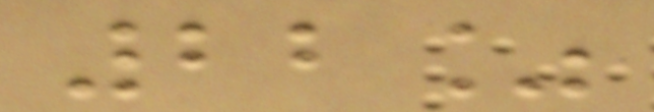22%
